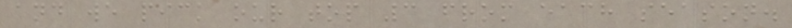and we pick our top 3 from each season.
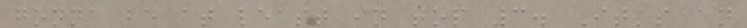gonna be at least in top 3. It's an
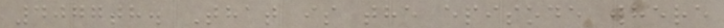4077th. That is the episode where
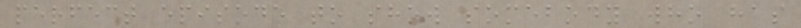perfect episode to show somebody who has
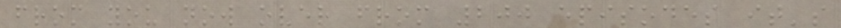from you now over from 200 episodes it's
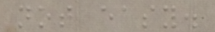not easy.
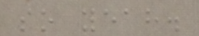so yeah.
